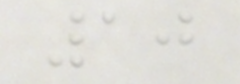10
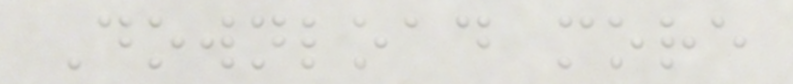Download more
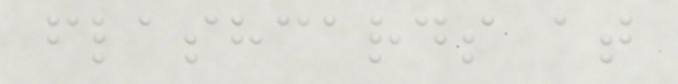flashcards at
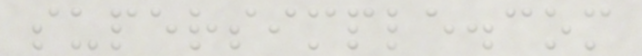supersimple.com
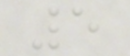5
